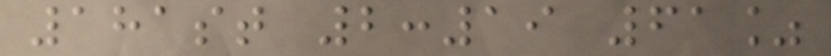181st 2:19 61%
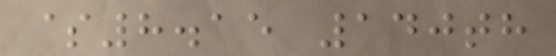$8.15 140th
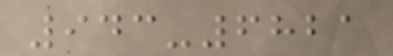943-6821
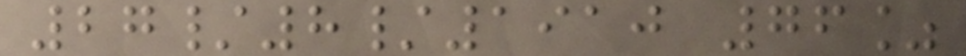27/8/1910 76%
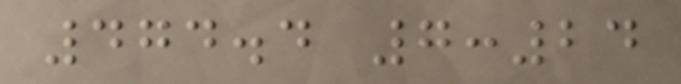474.4 7:24
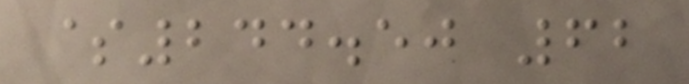$244.50 62
